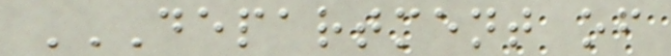DEPARTMENT OF
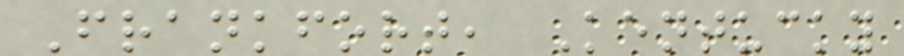Frankfort, Kentucky
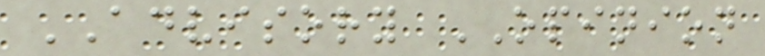ADVISORY OPINION
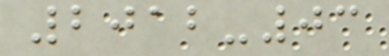2012-03
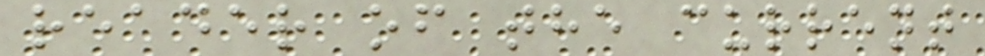reader of the current
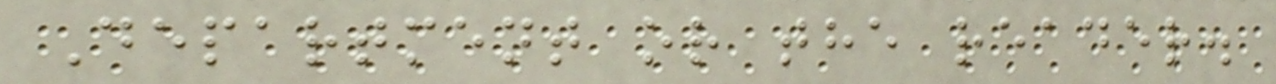Department or the reader.
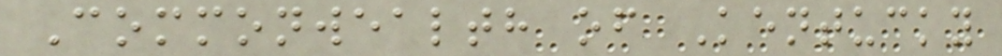Commonwealth of Kentucky
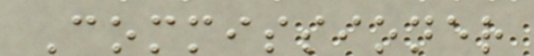Commissioner
